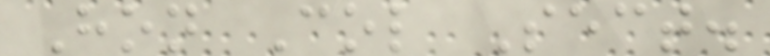Hon Col Sect.
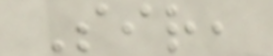Sir,
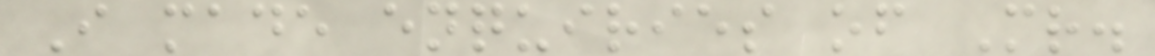I made enquiries of Mr.
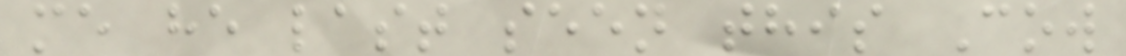me he last seen this Cow
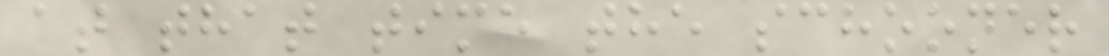at that time the schooner
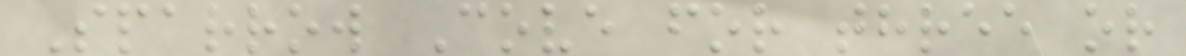Sparrow Cove for three or
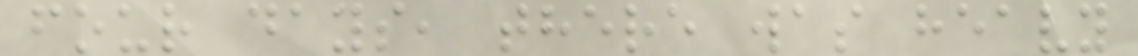four days, there was heavy
